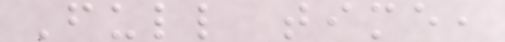Full time,
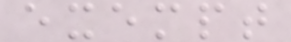exempt
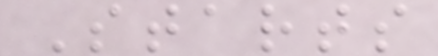Starts
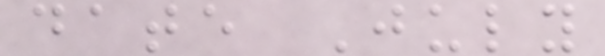date July
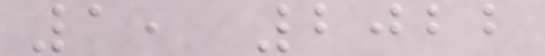1, 2022
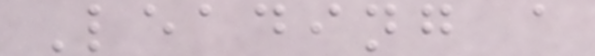Leading a
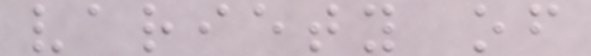variety of
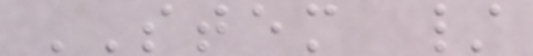STEM /
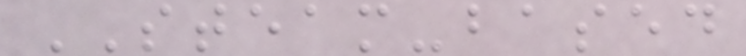STEAM-based
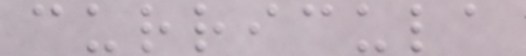curricula
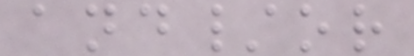and/or
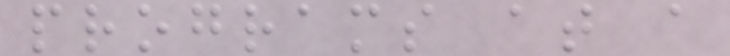programs at a
